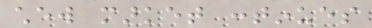chew market continues
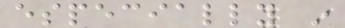especially in
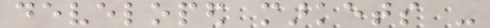developed markets -
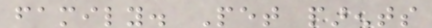family. Pet parents
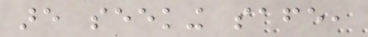are seeking safe,
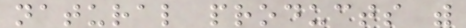natural products with
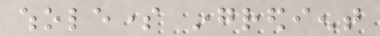wholesome ingredient
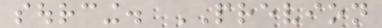sourcing. PREVION
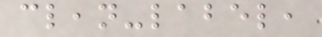clean-label,
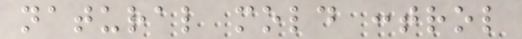natural mold control
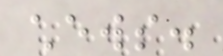chews.
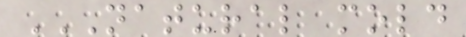NATURAL MOLD
